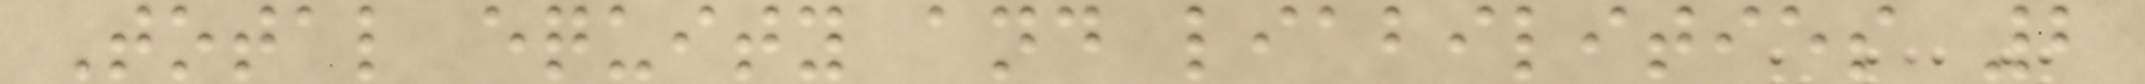Total equity and liabilities 2
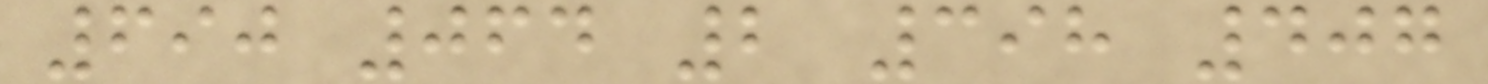690 064 2 398 407
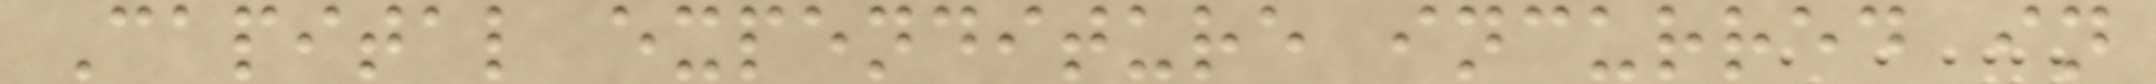Capital expenditure incurred in
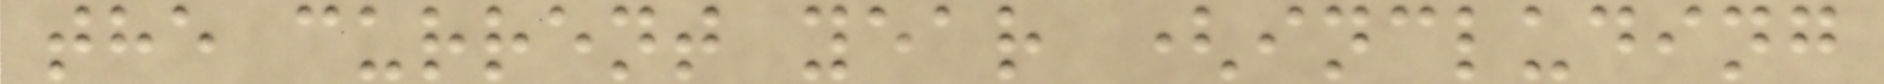the current year (including
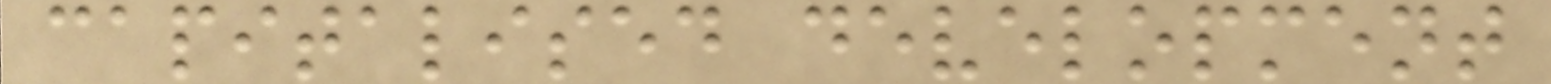capitalised development
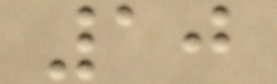10
